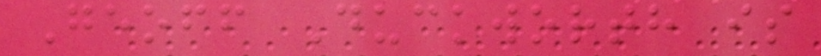Geoff Duckworth is
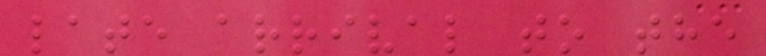late arrival to the
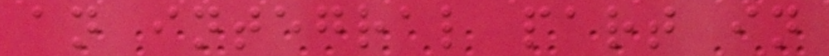an integral part in
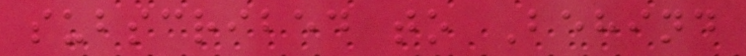subscribed to Behind
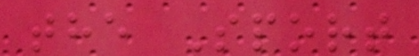the Sport
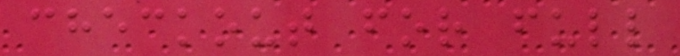checkout for full
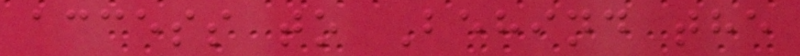access to Behind the
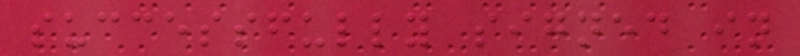successfully signed in
